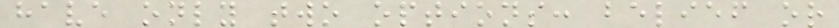have only two options: belief or
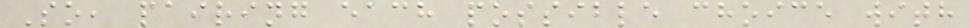So, pairing each possible choice with
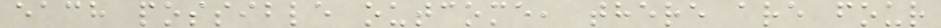each possible outcome, there are four
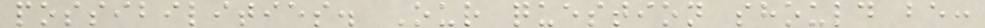possibilities. Our question should be:
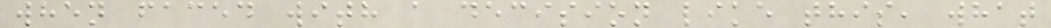when faced with a decision like this, what
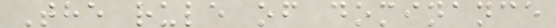The rule of dominance
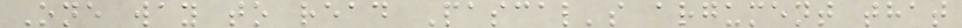One way to read Pascal's argument that
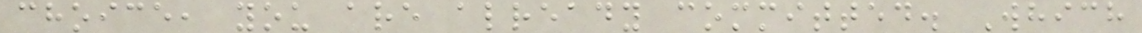choice, you are already committed. Which
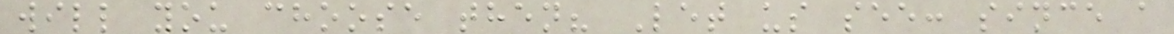will you choose then? Let us see: since a
